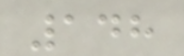148
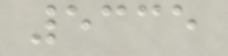5335
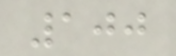100
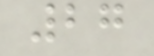27
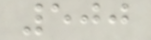500
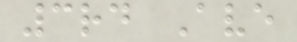3rd Ave
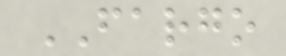FARGO
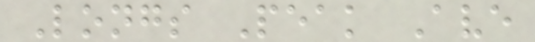Longs Peak Ave
